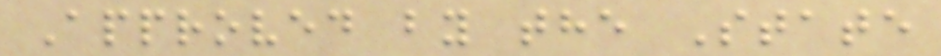Approved by the State
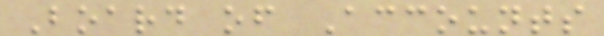Board of Accounts
